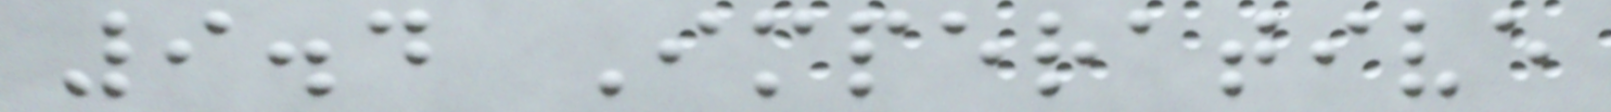9.4 Imperative
